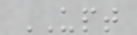UPT
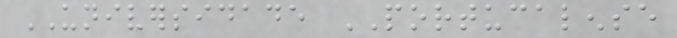UNIVERSIDADE PORTUCALENSE
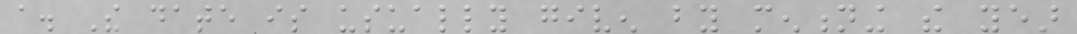a. The date is usually given by mentioning the year
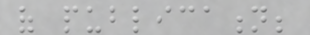of publication;
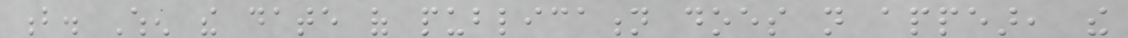b. When the date of publication does not appear, the
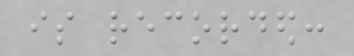is recorded:
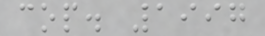cop. 1997
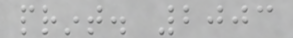print. 2003
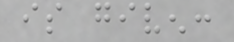is given:
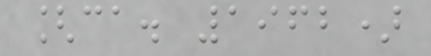[ca. 1962)
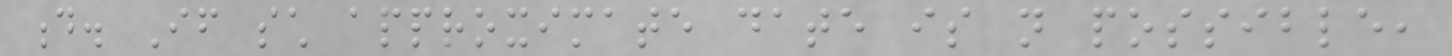d. If such approximate date is not possible,
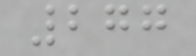277
